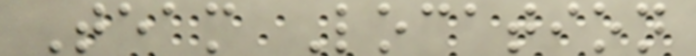Team Location
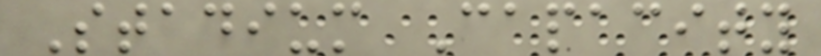Stadium Capacity
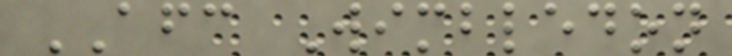AFC Wimbledon
